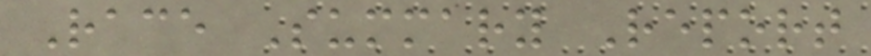Race Summary Report
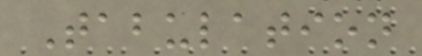Tabulation
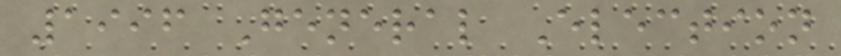1996 General Election
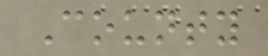County
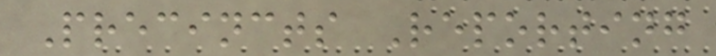Precincts Reporting
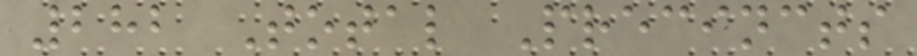282 Total Precincts
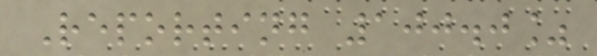Reporting 100.0%
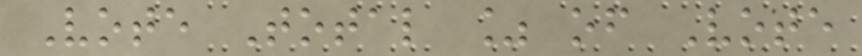Vote Total % of Vote
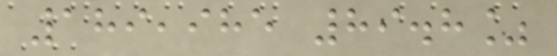189,985 89.8%
